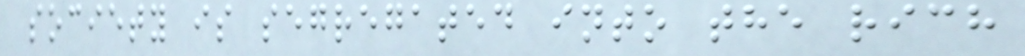society is segregated into the rich
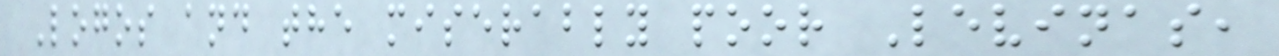Logos and the miserably poor Levinas,
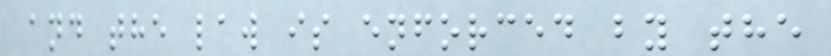and the law is enforced by the
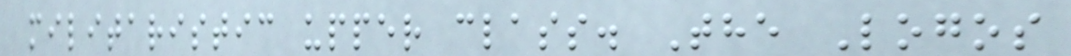militaristic upper class. The Logos
